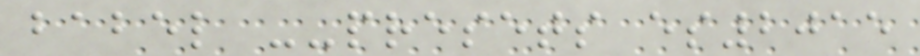babel --presets es2015
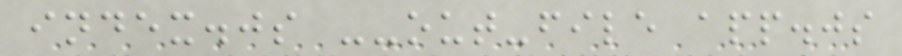index.js --out-file app.js
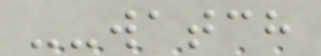--watch
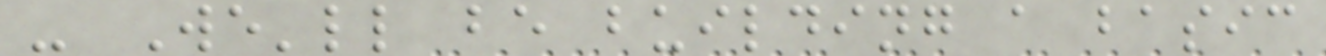- We'll be building a basic
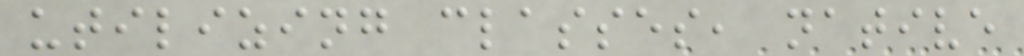utilizing classes, native
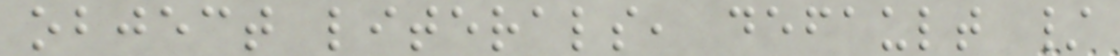object literals, default /
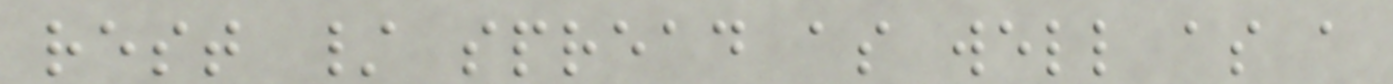rest / spread as well as a
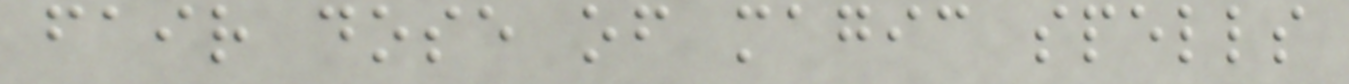fair dose of magic spells
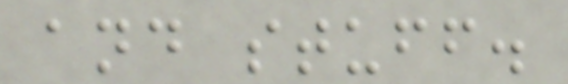and stuff.
